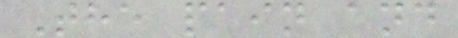The pain and
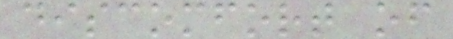discomfort of
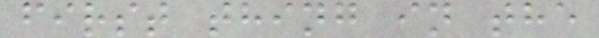first thing in the
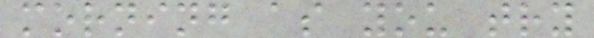morning as you try
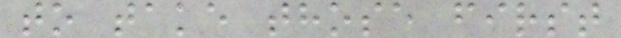to take those first
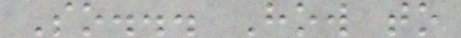So... How to
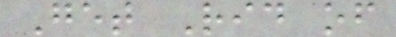Get Rid of
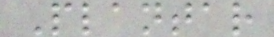Plantar
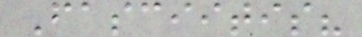Fasciitis?
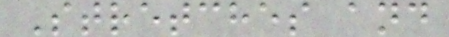Stretches and
